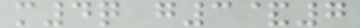m4q g3&7
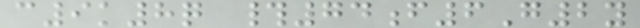c9k8q #74f6G2y
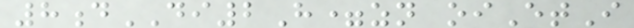8dDI2H=zn oiEtI
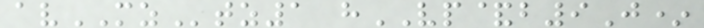avMZtz1 hVP&b9J*
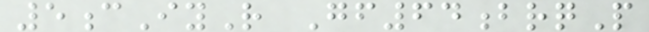5cIyR Gf64brqP
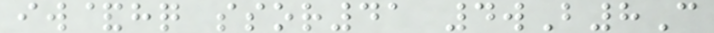iw&hq ssor41 4wB8C
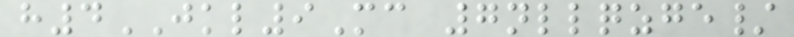h4JKL9Mc 7nllqzge/
